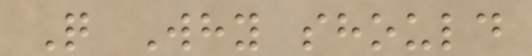Q Why should
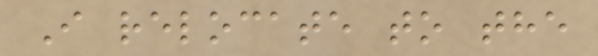I relocate to the
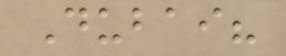Dubai?
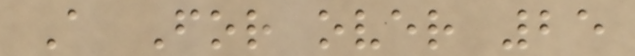A For over 25
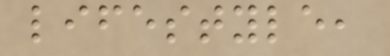lifestyle,
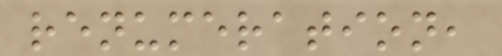renumeration,
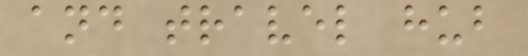and travel hub
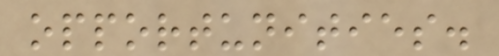opportunities.
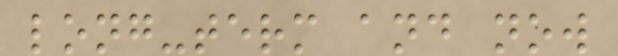long-term and now
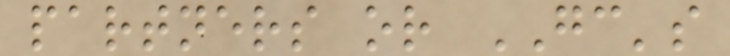partners or GC's
